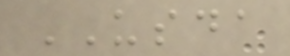USDA
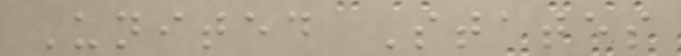United States
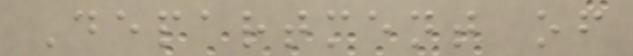Department of
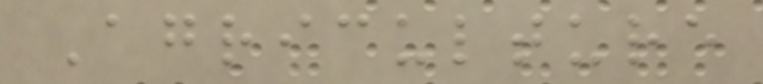Agriculture
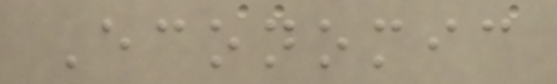Economic
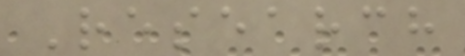Research
